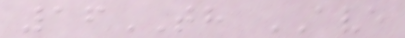16TH AVE
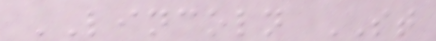LINCOLN ST
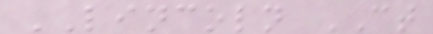LINCOLN CT
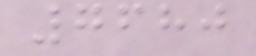7680
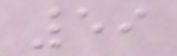59
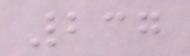237
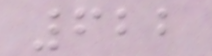622
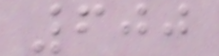600
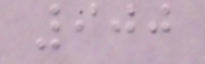900
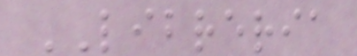LIBRERIA
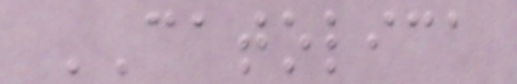CATOLICA
